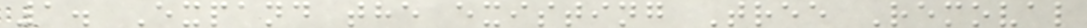1. Expand the existing Tree Removal
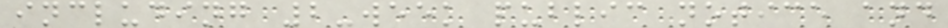including 2-week public notice and
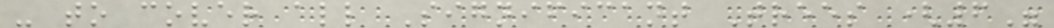- to cover all Significant Trees (6"
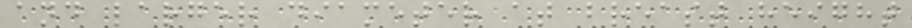and larger diameter at breast height
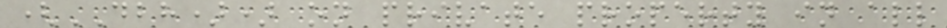(DBH)) on private property in all
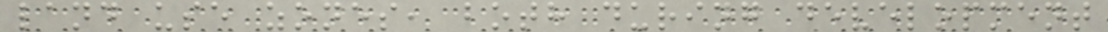land use zones, both during development
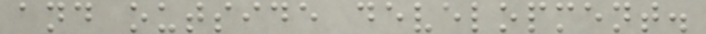and outside development.
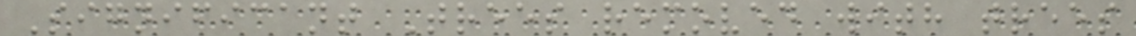Significant Trees removed with trees
